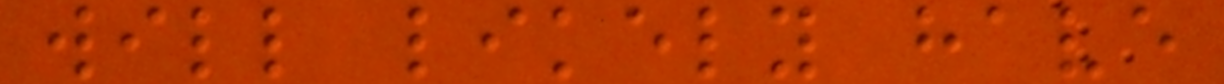will likely have
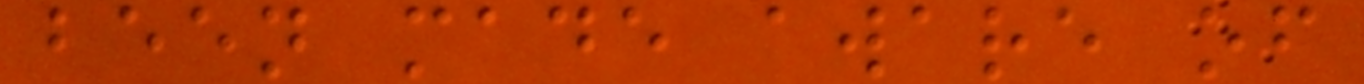been made aware of
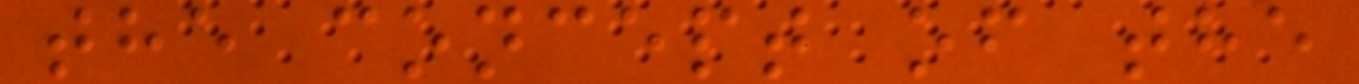the concept of the
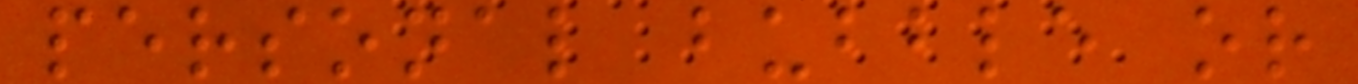personal bubble or
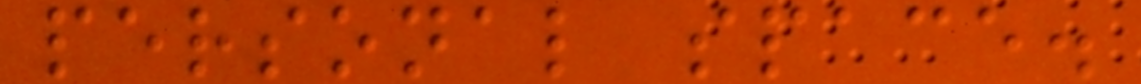personal space.
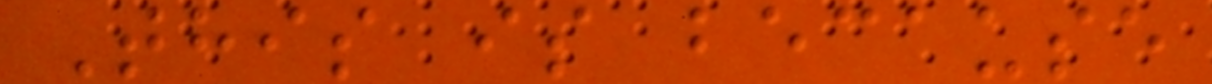This is because
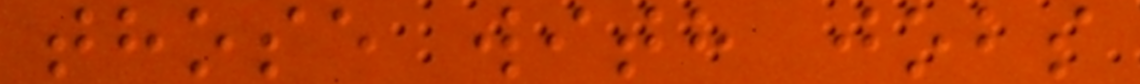those with jobs
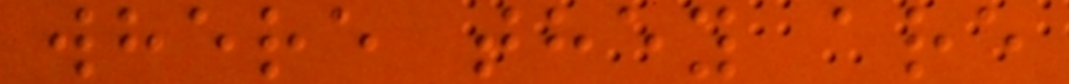where they are
